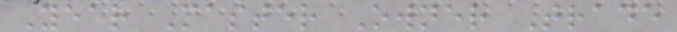Year Master Owner Trade
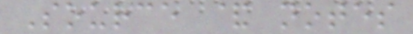Source & notes
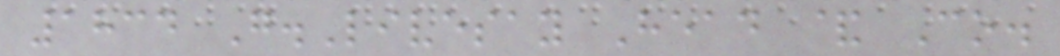1834 G.Livesay Head & Co.
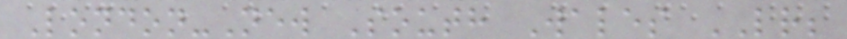London-New South Wales LR;
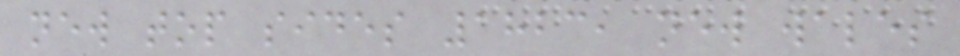new top sides 1823, new wales
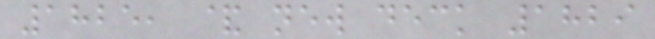1825, & new deck 1829
